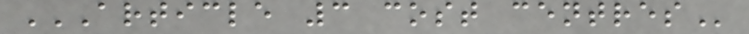ARTICLE 3 COST CENTRES
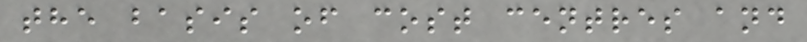the basis of cost centres and
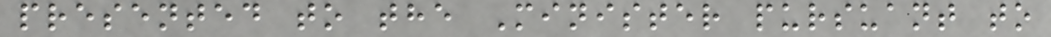presented to the Minister pursuant to
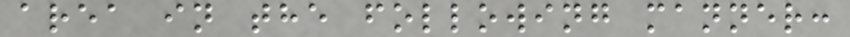area in the following manner:
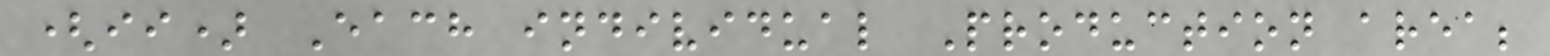(ii) Each individual Production area;
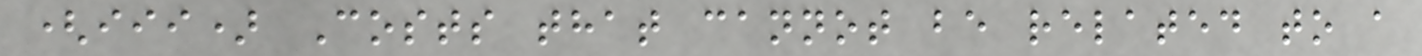(iii) Costs that cannot be related to a
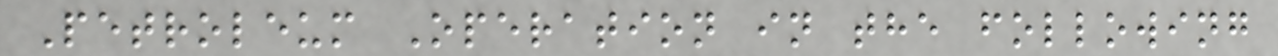Petroleum Operation in the following
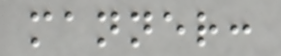manner:
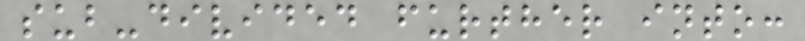sub-divided further into:
